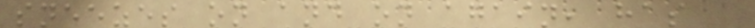sneezes on and on again, has a
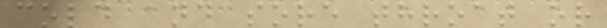cold and sore throat or
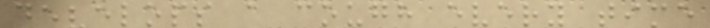develops a cough every time
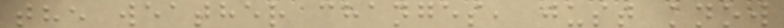the weather changes, just know
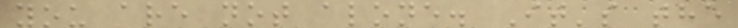you are not alone. It's the
